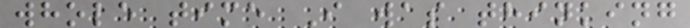whole time I was thinking
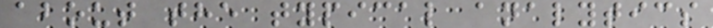about the typical analytics
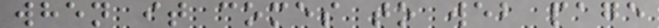when it comes to web page
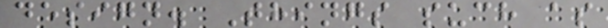design. Things such as
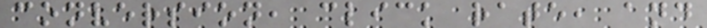conversion, click rate, and
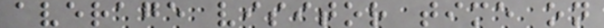average visitor time on
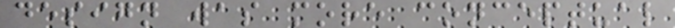design was more conceptual
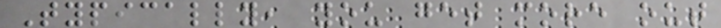Typically, you get more out
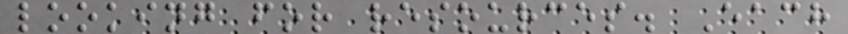looking for resources. Each
